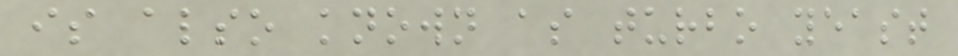is also known as turbo yeast
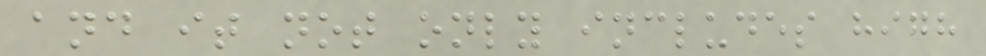and it not only includes high
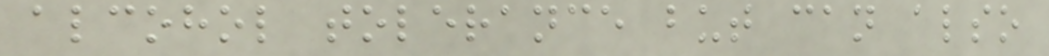alcohol tolerance but can also
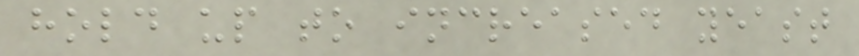hold up to increased yeast
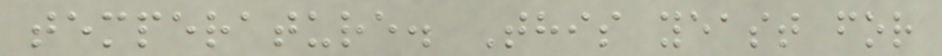temperature. This yeast for
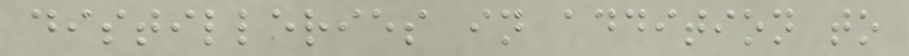distilleries in addition to
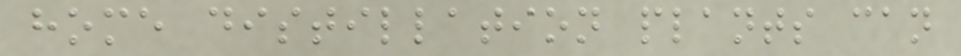home distillation plants can
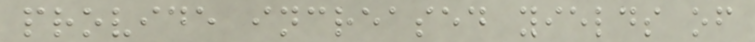provide increased yields of
